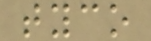tyco
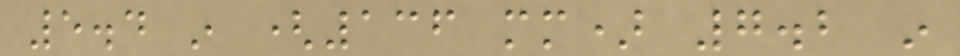5.4 in (136 mm) 7.2 in
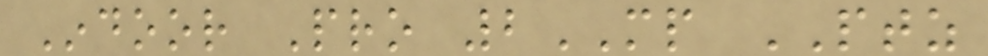Indoor Pro 2MP PTZ
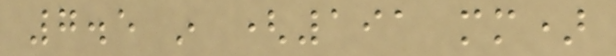7.5 in (191 mm)
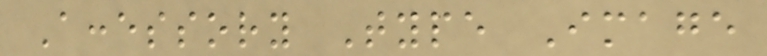Accessory Type Image
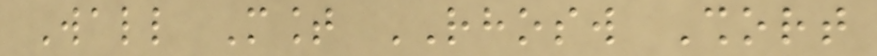Wall Mount RHOSW Short
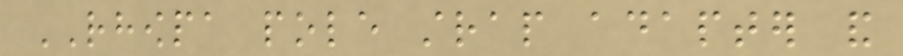RHOWPA pole strap adapter and
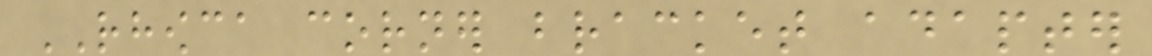RHOWCA corner bracket adapter
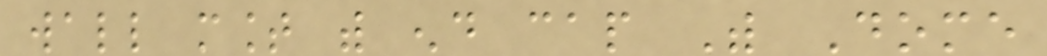wall mount with end cap With Dome
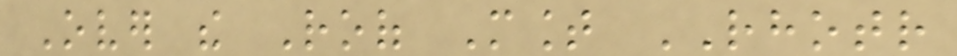Over the Roof Mount RHOTR
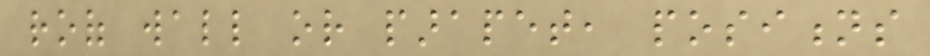roof wall or parapet, positions
